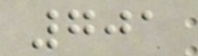701
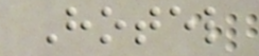Hotel
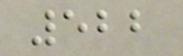522
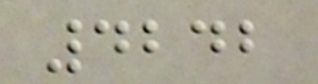4242
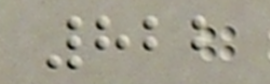822
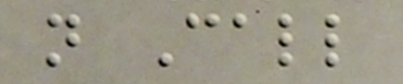n Call
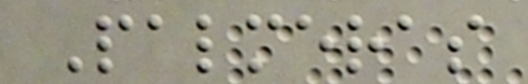Palmeras
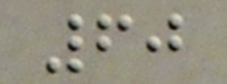60
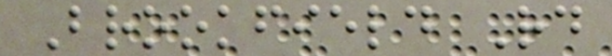Brookfield Rd
